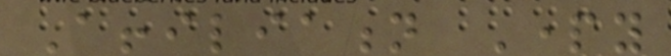Affiliation Party
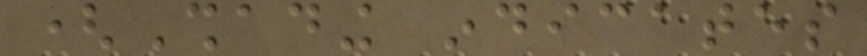(Shading indicates
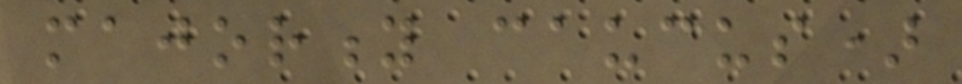majority caucus)
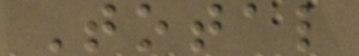Total
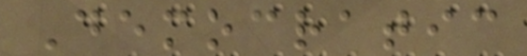Democratic
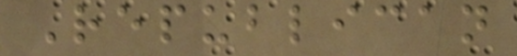Republican
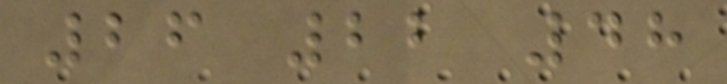26 22 48
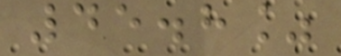45.8%
